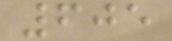605
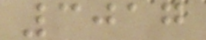3017
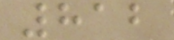812
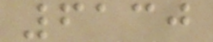6130
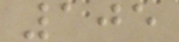105
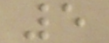5
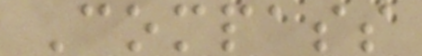Compass
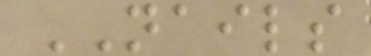NAILS
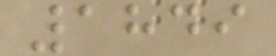1849
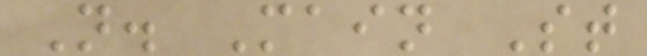N. Main St
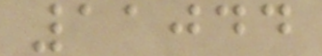11044
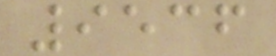9536
